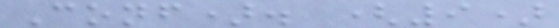Conf). (9)
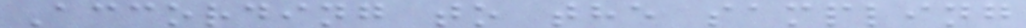According to the sampling
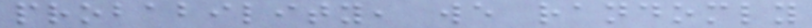probability, we randomly
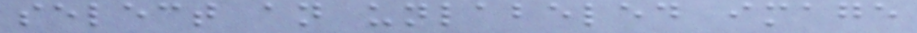select an unlabeled image
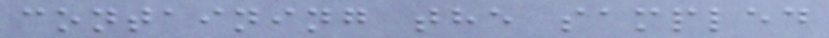containing the sampled
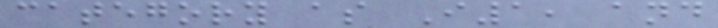category as I1, and
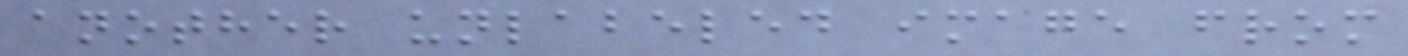another unlabeled image from
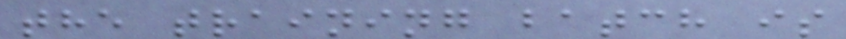the training batch is
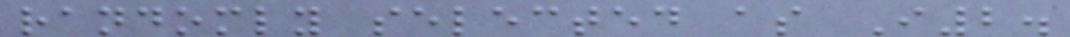randomly selected as I2.
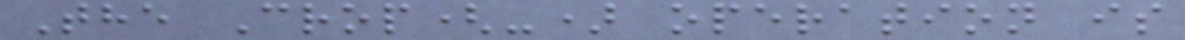The Crop(-) operation is
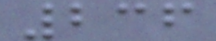236
